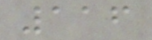116
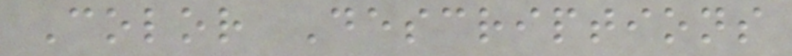Color Descriptions
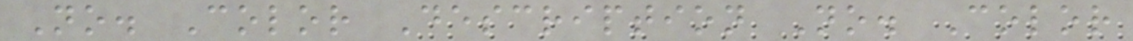No. Color Description No. Color
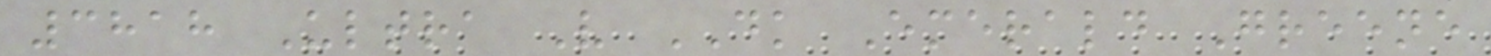3818 Ultra V DK Emerald Greene
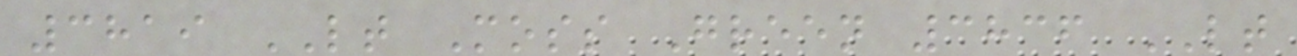3819 LT Moss Green 3836 LT
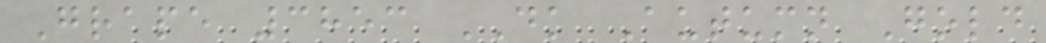Grape 3853 DK Autumn Gold
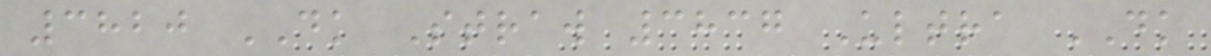3820 DK Straw 3837 Ultra DK
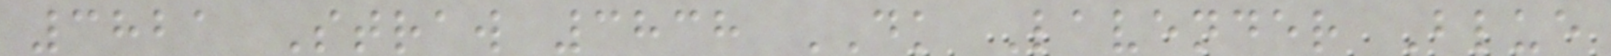3821 Straw 3838 DK Lavender Blue
